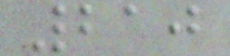210
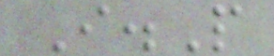I.P
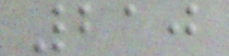210
